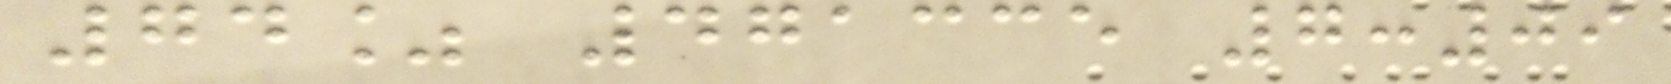74% 471335 7:09
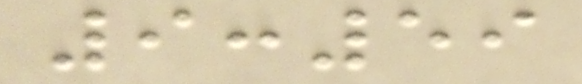9:59
